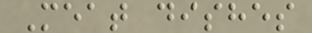Meat dishes
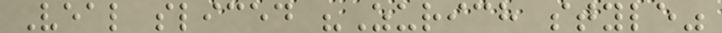Veal sliced "Zurich style"
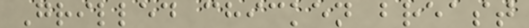Grilled chicken breast
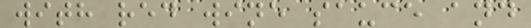with red wine sauce and
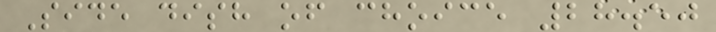Side dish of choice 28.50
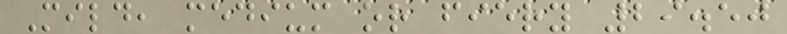Mild, medium or fiery 29.50
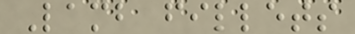Lamb fillets
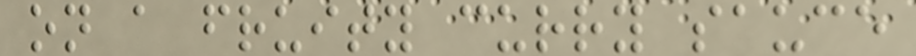on a fruity curry sauce
